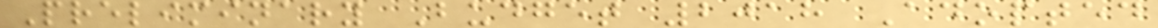Preliminary Budget 2018 Adopted
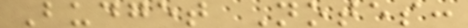Budget Notes:
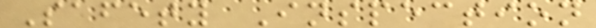Safety Inspection
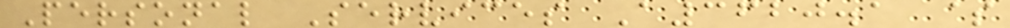Personal Services A3620.1 $
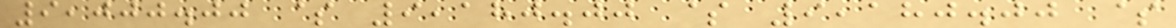9,000.00 $ 9,180.00 $ 9,180.00 $
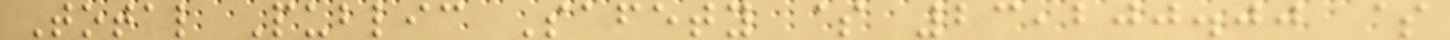Total Public Safety $ 23,200.00 $
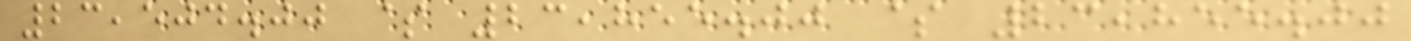23,504.00 $ 23,855.00 $ 23,855.00
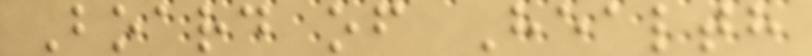Board of Health
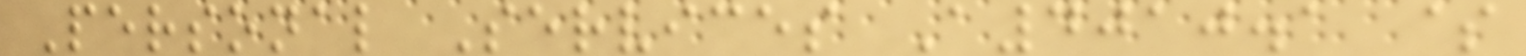Personal Services A4010.1 $
